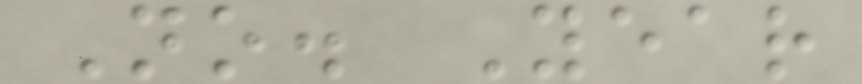No. Year
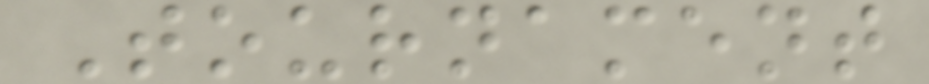Tournament
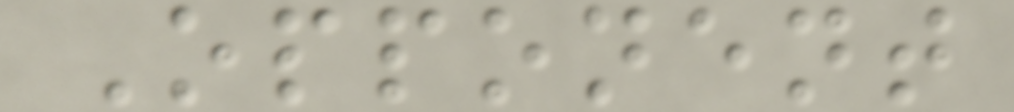Opponent
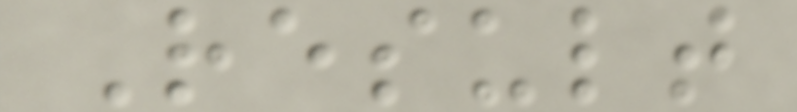Result
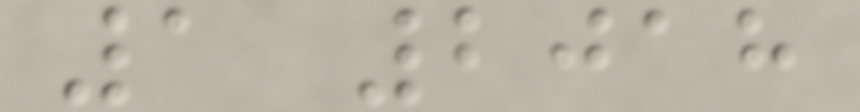1 2018
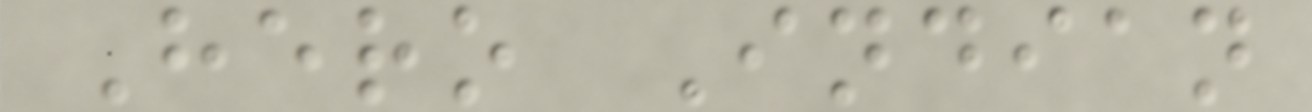Hero Indian
